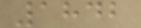1842
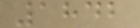1842
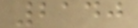2140
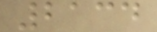2134
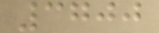3700
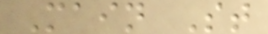Main St
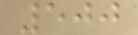500
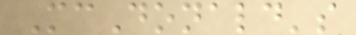McDonald's
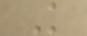K
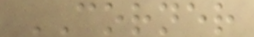CORNER
